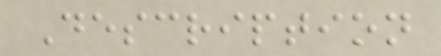Description
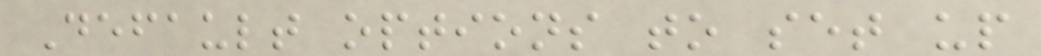Default options to set up
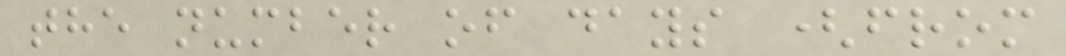the number of days (from
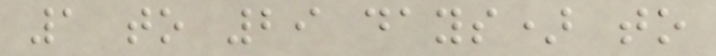1 to 29 days) to
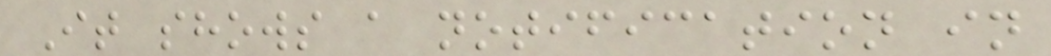It shows a notification in
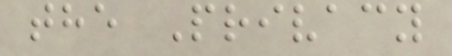the Privacy
